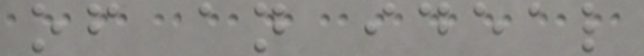of an ideal
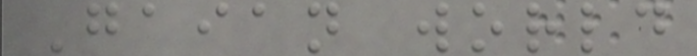Gaian world
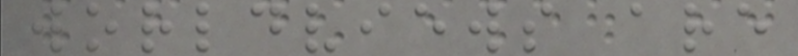worldviews are
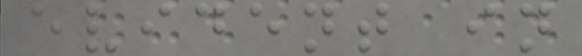evident in
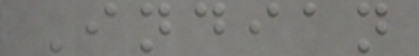Indian
